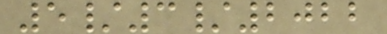5/3/2022
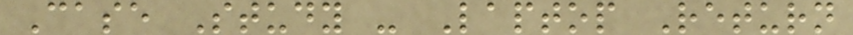Case Study - Laptop Return
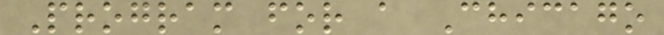Program for a Chicago
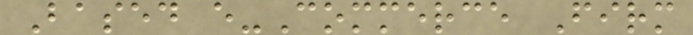Based e-Commerce Firm
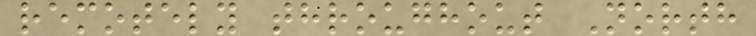remotely throughout North
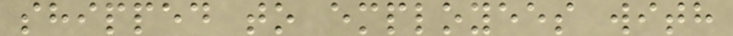shipped to employees with
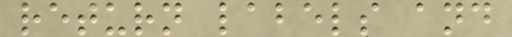return labels and
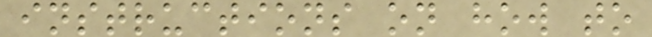instructions on how to
